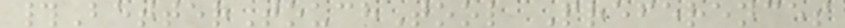#BetterTouchTool Preferences
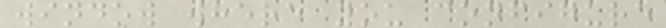window where you configure
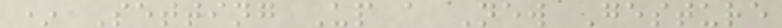* Setting Up a New Gesture
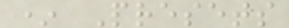* Presets
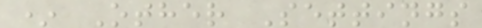* Other Settings
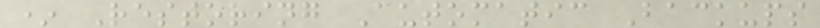* Restoring Automatic Backups
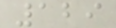129
